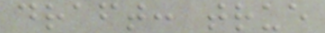draft: true
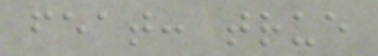feat: true
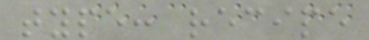type: recipe
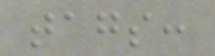tags:
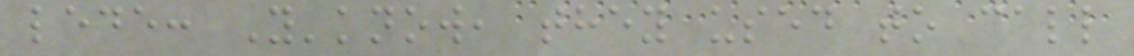lede: Y'know, they used to call
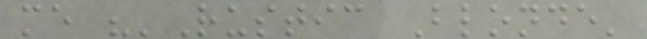me "'Rustic Blonde'
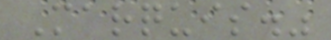Marquis."
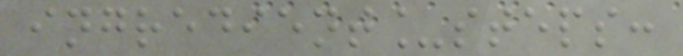ingredient_steps:
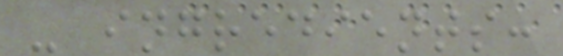- ingredients:
